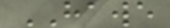HAWE
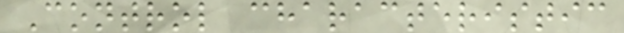Control characteristic
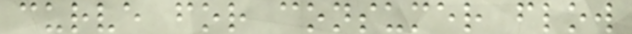curve for consumer flow
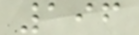196
